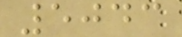5043
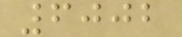6002
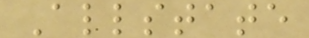Allstate
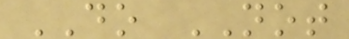DO NOT
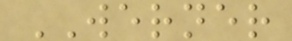WERNER
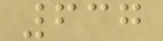637
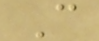C
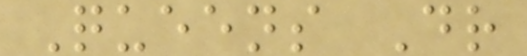Queens Dr
